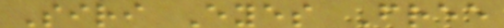Siri Eyes Free
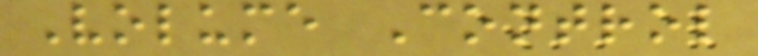Volume Control
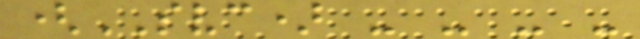(SVC) - - - -
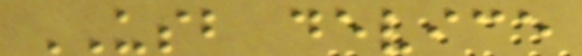USB device
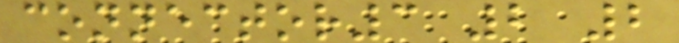connector3 2 2
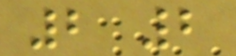2 2
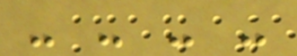- - - -
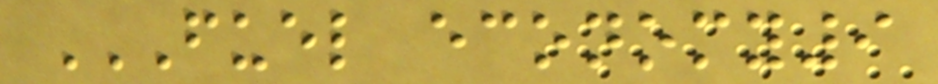FUEL ECONOMY9
